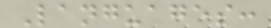Languages:
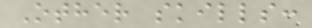Other skills:
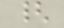{
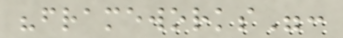"frameworks":
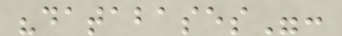"databases":
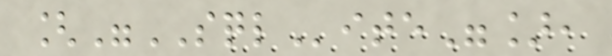["SQLite"],
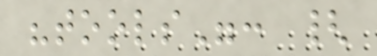"tools": {
